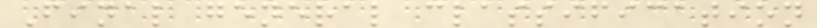Final general classification
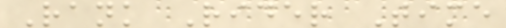Rank Rider Time
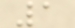1
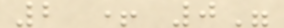2 + 0"
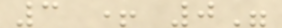3 + 0"
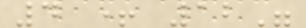4 + 12"
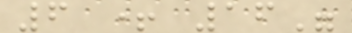6 + 16"
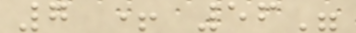7 + 56"
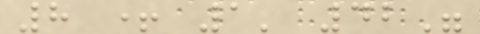8 + 1' 42"
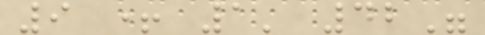9 + 1' 42"
